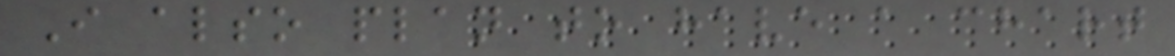I also plan to have a chart
